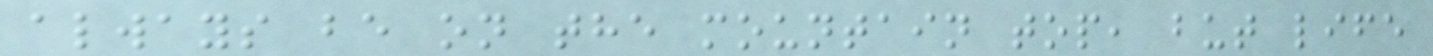always be on the mountain top, but life
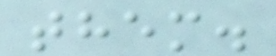them.
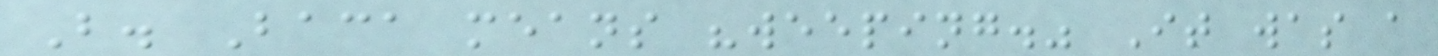B. Baca means "weeping." It was a
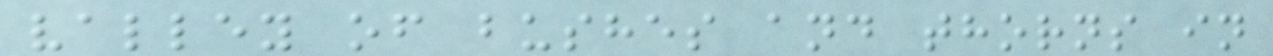valley of bushes and thorns in
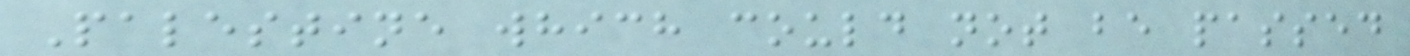Palestine which could not be passed
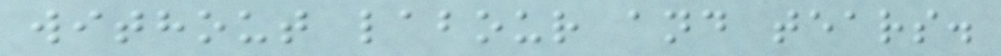without labour and tears.
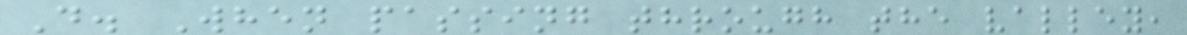D. When passing through the valley,
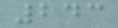243
